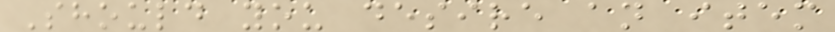Should you desire an item
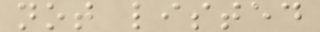not listed
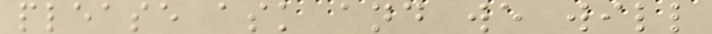please ask and we will
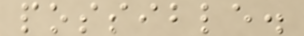possible.
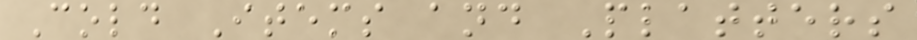Cold Items and Platters
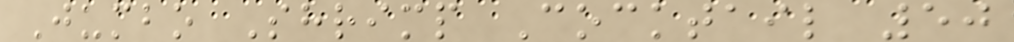Jumbo Shrimp Cocktail 50
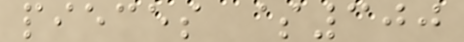pieces $300
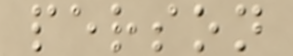person
